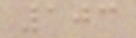103
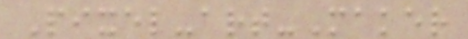Pixel-art-Maker
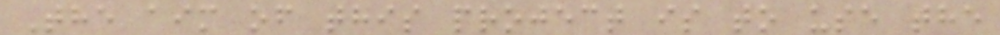The aim of this project is to use the
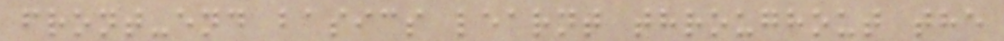front-end basics learnt throughout the
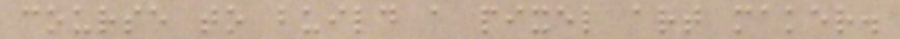course to build a pixel art maker.
